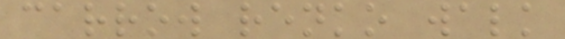carrow renko walk
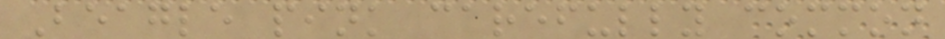Beagle pink carefully common
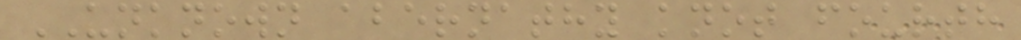UNKNOWN abernathy knot fourth
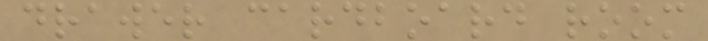drawer cardboard room
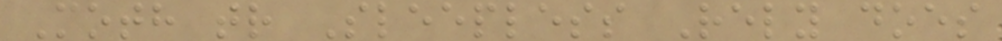Moth tr Sleepless Rely does
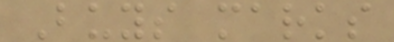Buys marks
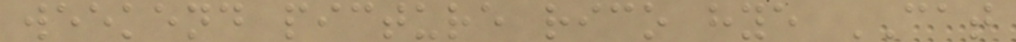weekend picture rico hye CAT
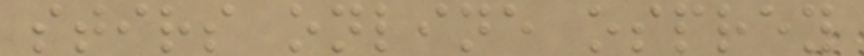stirs online osprey
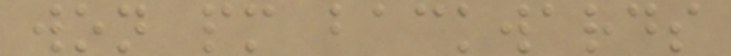won pm backwards
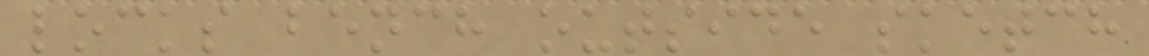locks bench outside sketch
